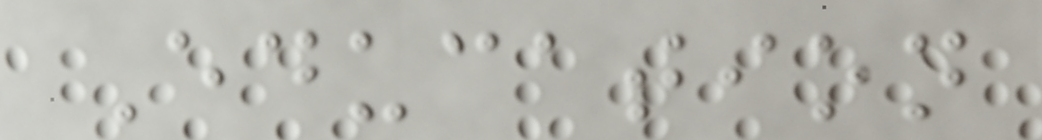Education
